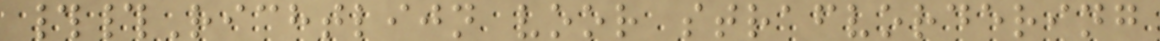##Richtlijn voor strafvordering
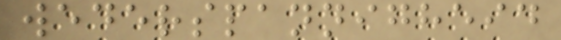wederspannigheid
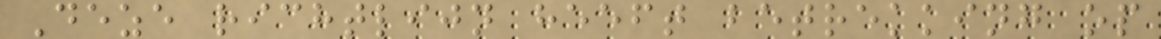Deze richtlijn heeft betrekking op
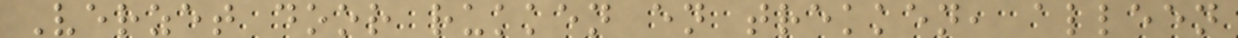Verzet door rukken en trekken, alleen
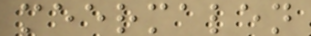meermalen
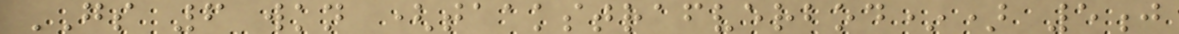GS 6 wkn (taakstrafverbod*) 5j
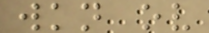wkn ov
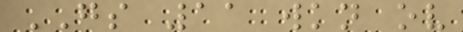GS 11 wkn ov
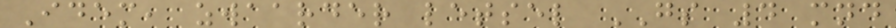Idem, zwaarder letsel GS 4 mnd
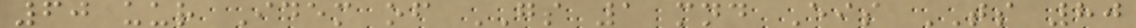60 uur Idem of GS 1 mnd Eis TS 80
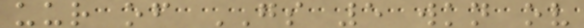uur of GS 5 wkn ov
